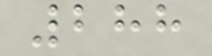288
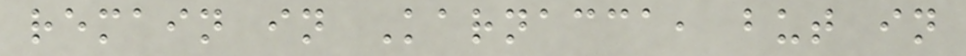remain in Karnacca, but in
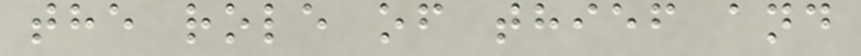the role of thief and
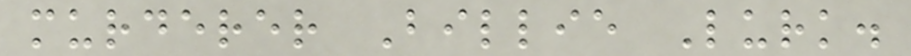murderer Billie Lurk.
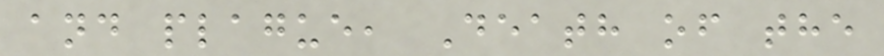and plague, Death of the
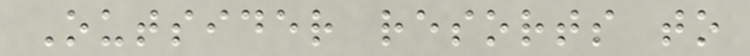Outsider resorts to
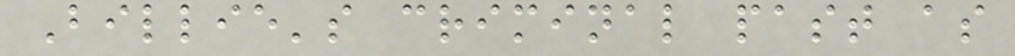Billie's criminal past as
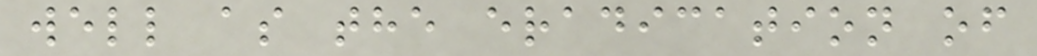well as the eradication of
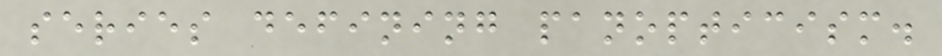series defining panopticism.
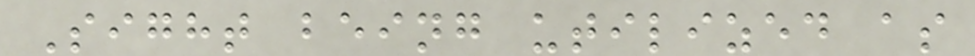Sight being utilized as
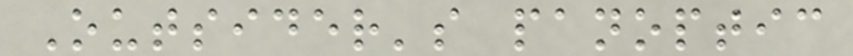Outsider's panoptic
